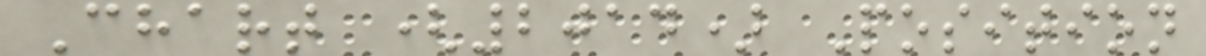Chart (2014) Position
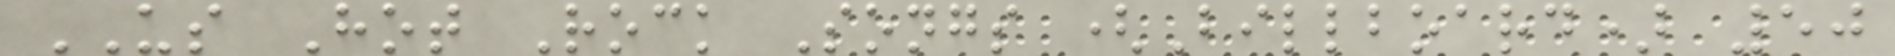US Hot Rock Songs (Billboard) 50
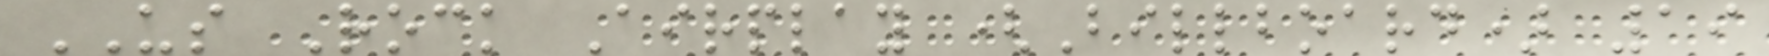US Rock Airplay (Billboard) 19
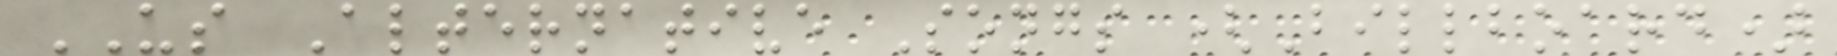US Alternative Songs (Billboard)
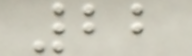22
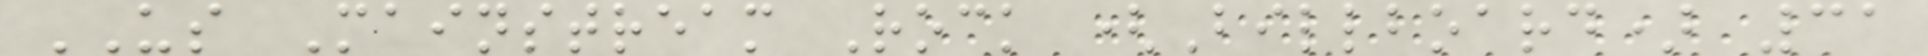US Mainstream Rock (Billboard) 31
